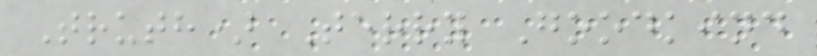Truth) Terry Goodkind
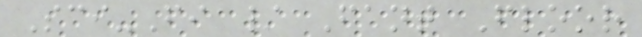Sci-Fi / Fant Floor
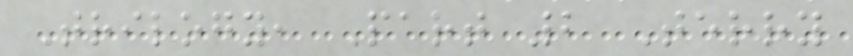Trilogy, Part 2 Terry
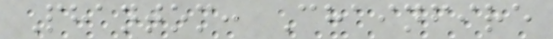Phantom: Chainfire
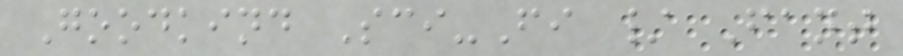Goodkind Sci-Fi / Fant
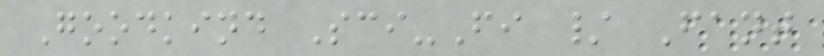Goodkind Sci-Fi / Fant
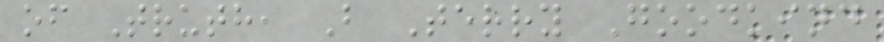of Truth, B Terry Goodkind
